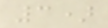3)
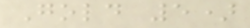Gold 5)
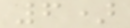6)
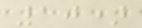10)
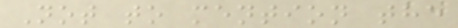Not to mention the
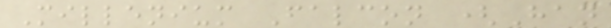Millenium Falcon (Han
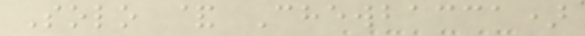Solo & Chewbacca)
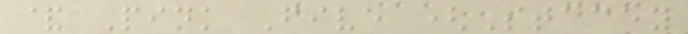& Pink Five (Stacey
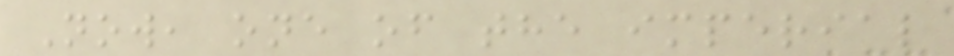Now, one of the imperial
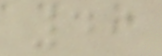49
